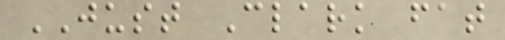JUST Clark fat
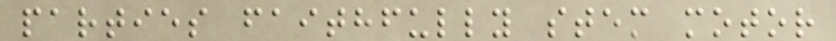parties faithfully stem motor
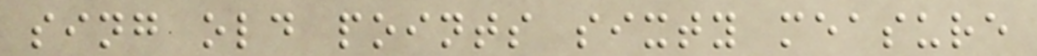sing old points sixty measure
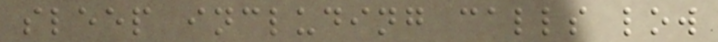sleep including calls low
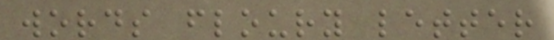words floury letter
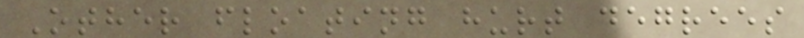Other floating hurt degrees
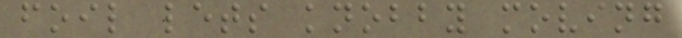foil lets knobby moving
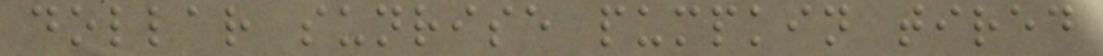dollar sunrise pumpkin tired
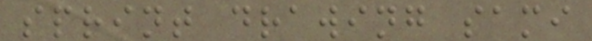sprint drawing sami
